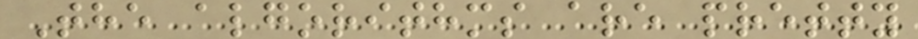The algorithms are pretty
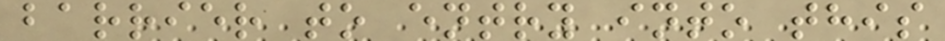barrier to entry into this
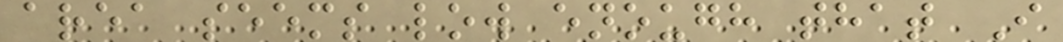area seems low enough that I
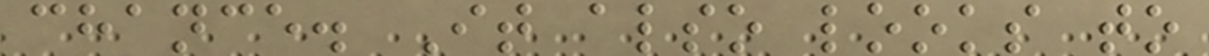chance. It also looks to
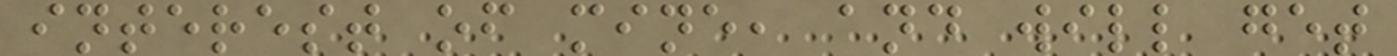interest of mine, and will get
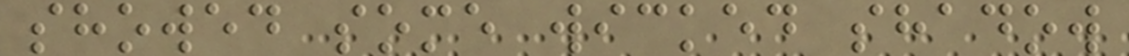showed some wicked shadow
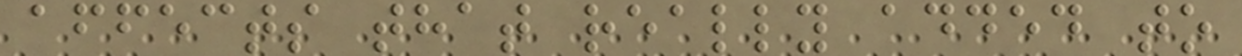affects that really added to
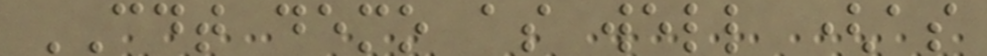CDT demo as well (as
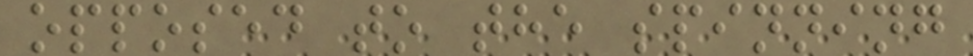opposed to the spinning
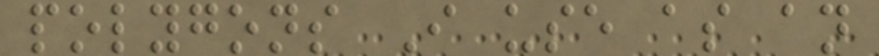polygons I use as an
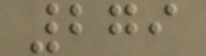279
